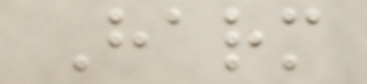Harm
